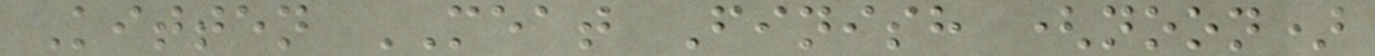Kitten MEAT Finish (noon)
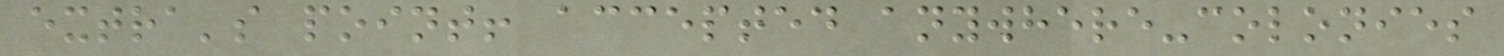extra's point! accepted anywhere-colonies
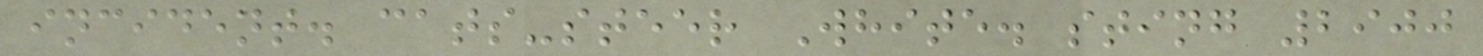incident. cats-steer White. sting 2900
